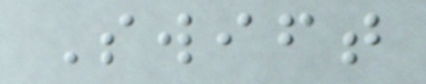Swift
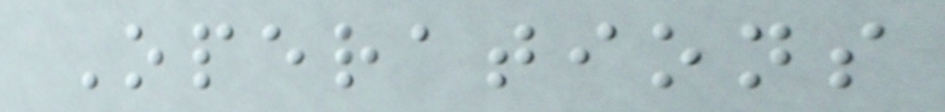Operations
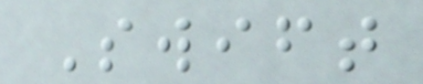Swift
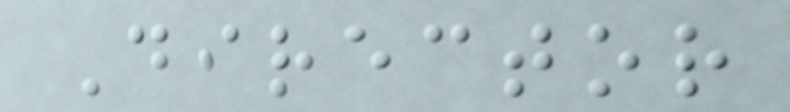Director
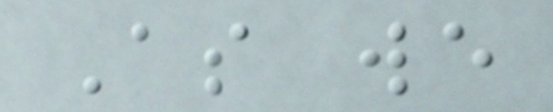As we
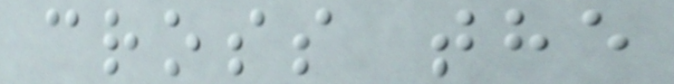cross the
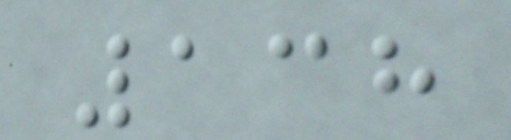138
